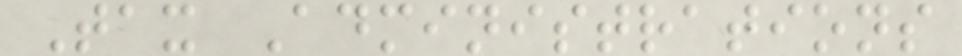Tax Administrations
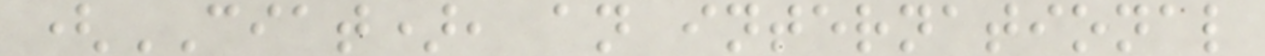(CIAT), an international
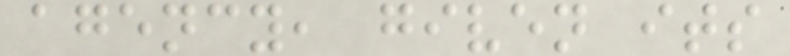agency, given its
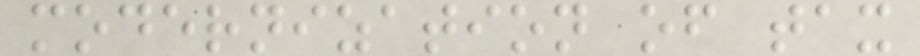modernization of tax
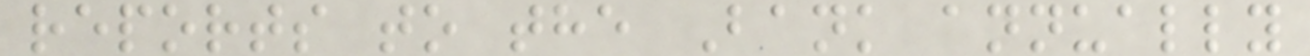reports to the Bank annually
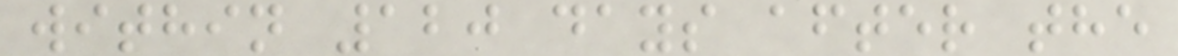within 120 days after the
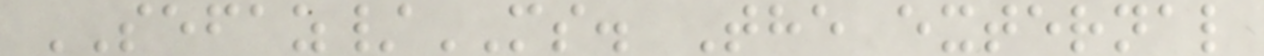SEFAZ/MS. The external
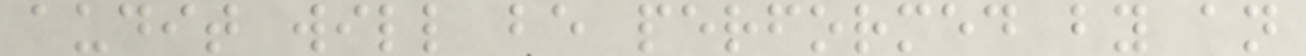audit will be performed by an
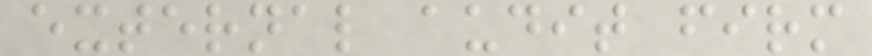external audit firm
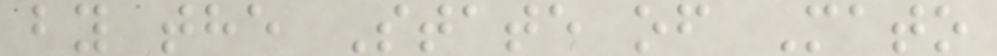by the State of Mato
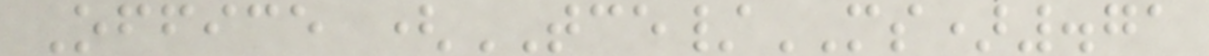Office (TCE/MS).71
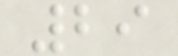29
